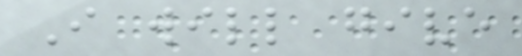I will give
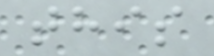this
